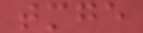tmge
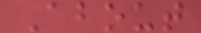About
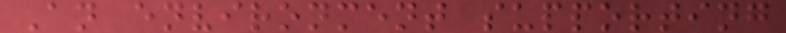An environment supporting
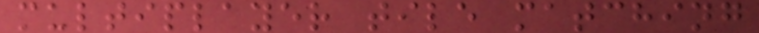multiplayer tile matching
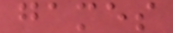games
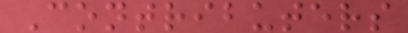Contributers
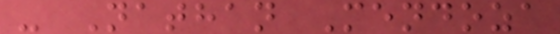- Nathan Mendoza
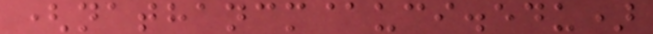(nathancm@uci.edu)
